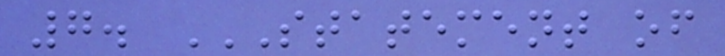7. STATEMENT OF
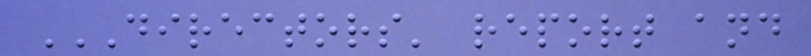DIRECTORS' REPORT AND
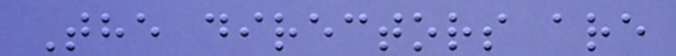The directors are
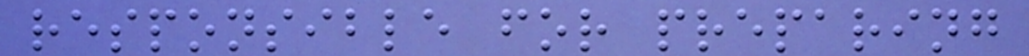responsible for preparing
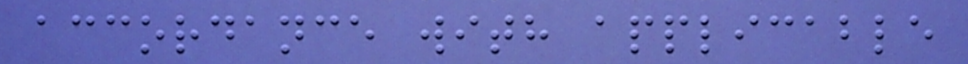accordance with applicable
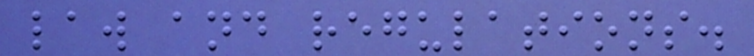law and regulations.
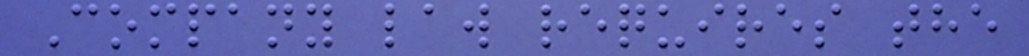Company law requires the
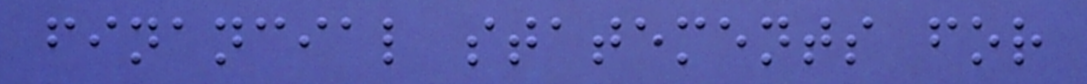financial statements for
